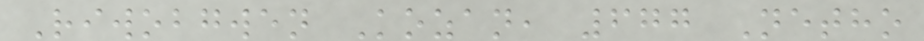Riwobgwen Kozan, 677 Netho
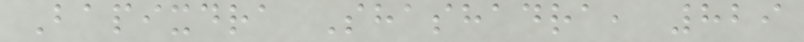Bapixdra Shashadra, 829
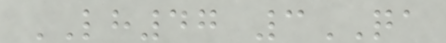LH47 3QA
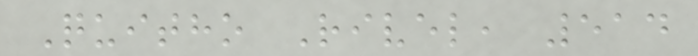Quitho Rivel, 514
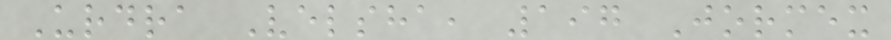Urdra Velsha, 197 Jormex
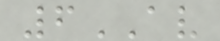6AV
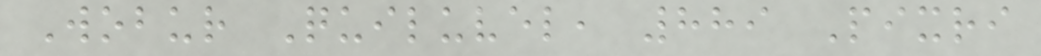Wobur Quiluvel, 889 Pixri
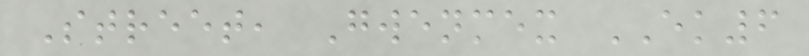Street, Gwenmex EK6
